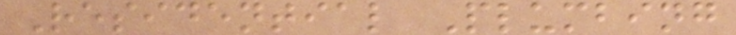Residential Plumbing
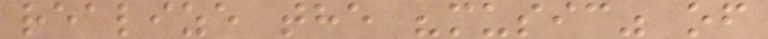realize the "music" of
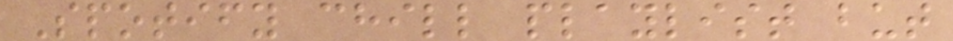Spotify chill playlist but
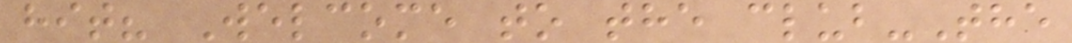hit? Welcome to the club-The
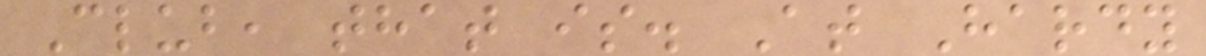Club, that is. At Hardy
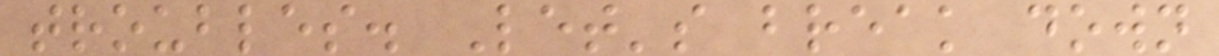troubles. Let's break down
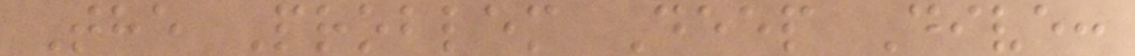The Problem Deep Dive:
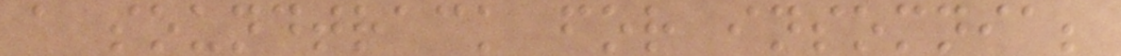a soundtrack for insomnia;
